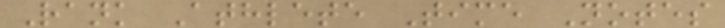Rank Athlete Time Notes
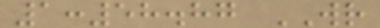1:58.87 WR
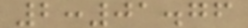2:01.76
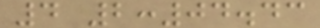4 2:04.43
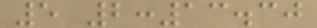5 2:13.30
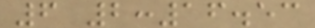6 2:16.53
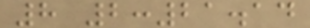8 2:21.14
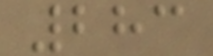283
